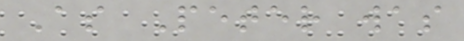As Peter was
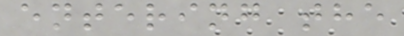entering the
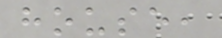house,
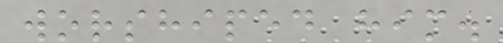worshiped him.
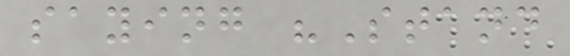saying "Stand
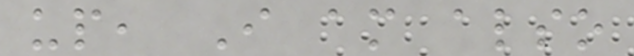up, I am also
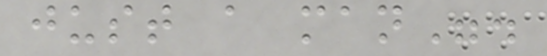just a man".
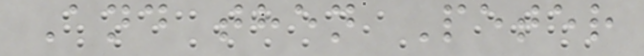And then Peter
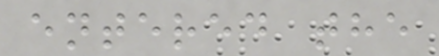entered the
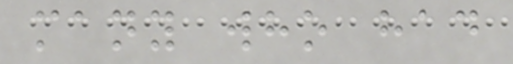many who had
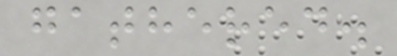gathered.
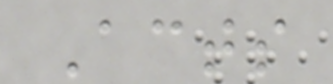Acts
